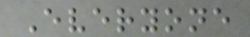Everyone
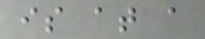is at a
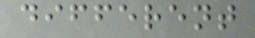different
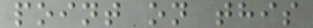point on this
